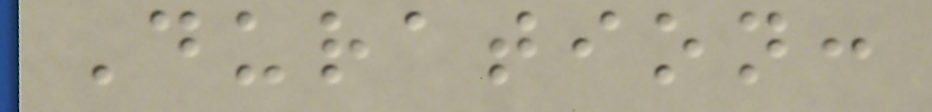Duration:
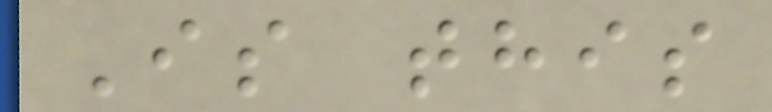Is this
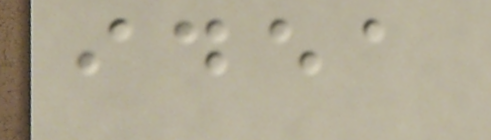idea
